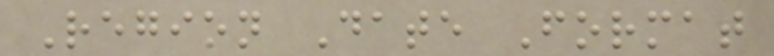Region Date Format
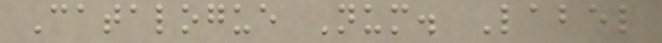Catalogue Num. Label
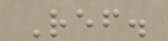Ref.
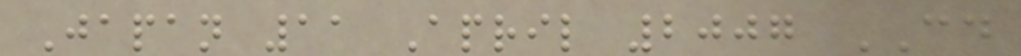Japan 11 April 2007 CD
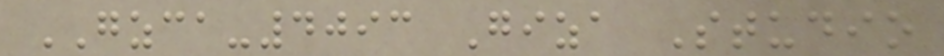GZCA-4093 Giza Studio
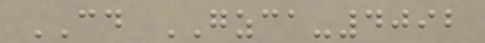CD GZCA-4092
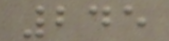245
